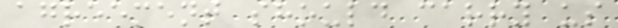agreement should carry us
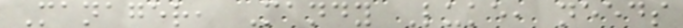Manager, Mandy Luke, needs
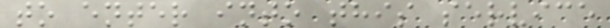to enter into this service
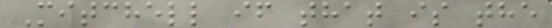Mitchell if that is the
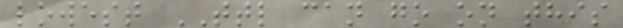lowest TTL can go on this
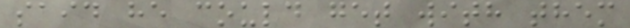said he could get with them
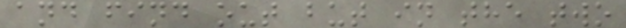and find out but in the two
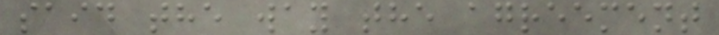said the way the agreement
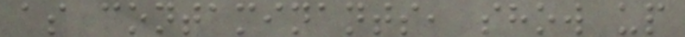as contaminants, show up
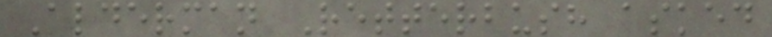Alderman Retterbush asked
